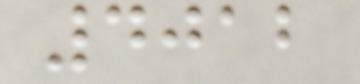4012
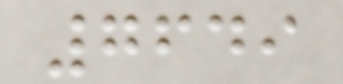7649
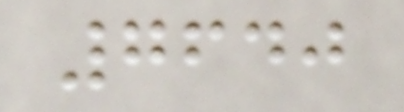7640
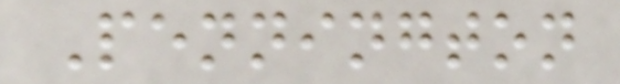Pennington
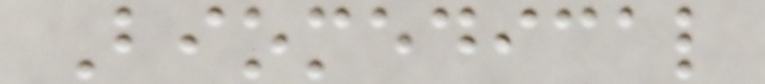Biomedical
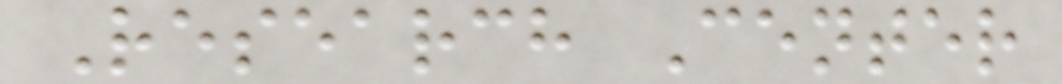Research Center
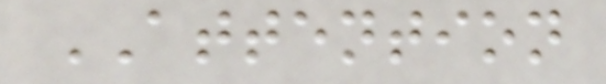ATTENTION
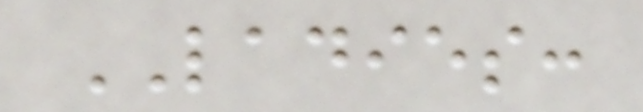LADIES:
